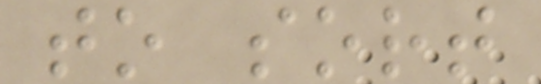to sort
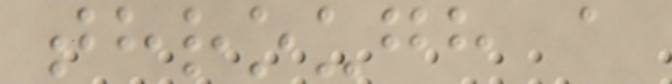through a
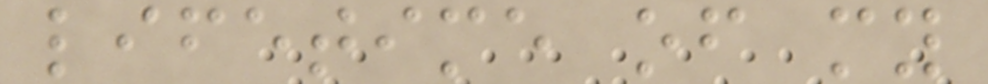lifetime of my
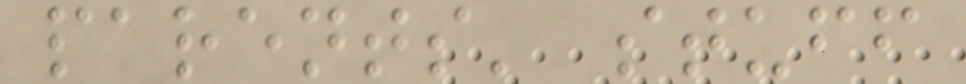parents' stuff
